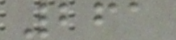261
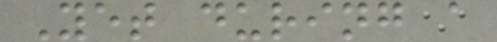Yet during a
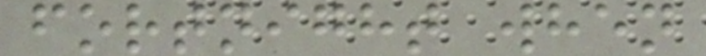fortnight when
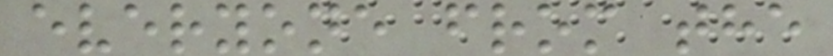everyone from the
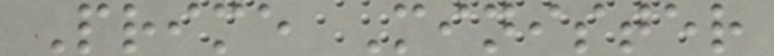Prime Minister
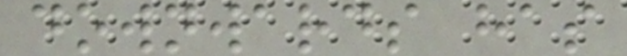downwards has
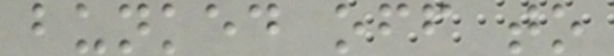bunked off to
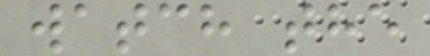watch the
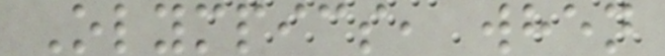Olympics, when
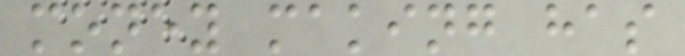money making has
